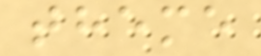theme
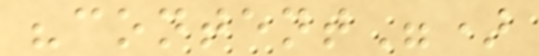"content")
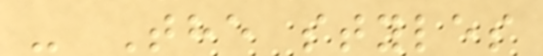- The styles
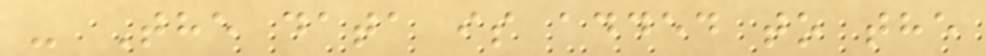- The data is added to the
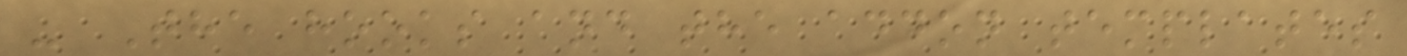- The hooks and the addon templates
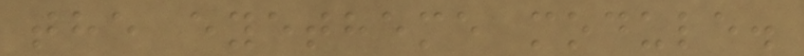the eyetheme module.
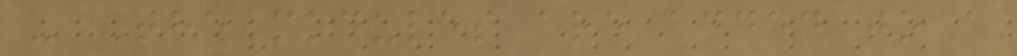- The modules are added to a
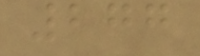277
